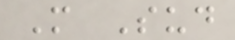M Sud
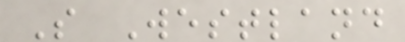S Westland
